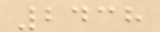2438
